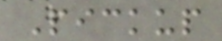Pickup
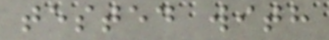tested with
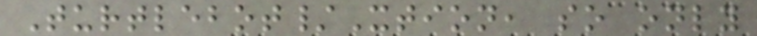Turtlebot/Xtion, so only
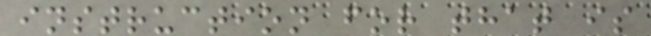instruction for that is
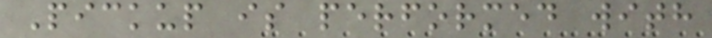Pickup is performed with
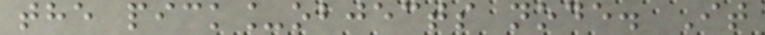the pick_objects node. It
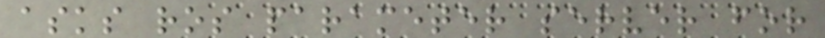asks ros parameter server for
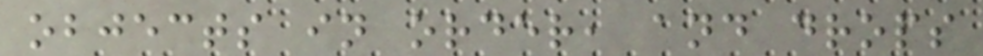objects in order, and drops
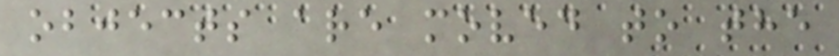objects are moved to the
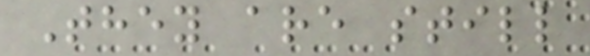They are still
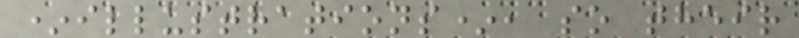*illustrations*, so their
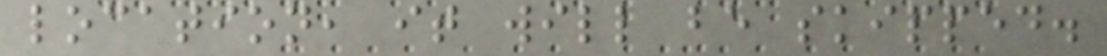location, it will be skipped.
